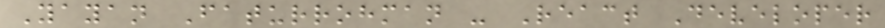Yayan Faturrohman - React Developer
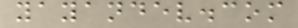yayandev.com
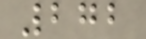272
